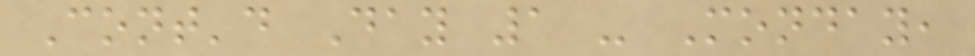Cont'd Day 1 - Monday,
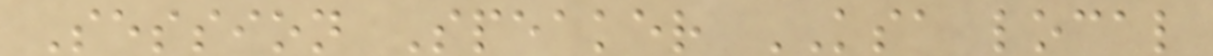Session Speaker KSA local
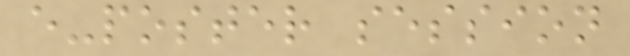e-poster session
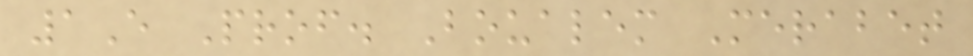1E Prof. Boualem Merabet
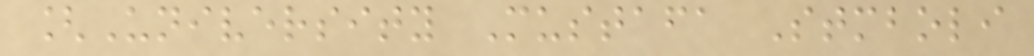[University Mustafa Stmboli
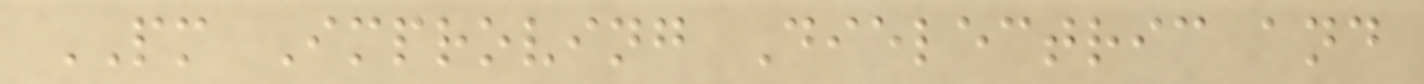PM Improving Dielectric and
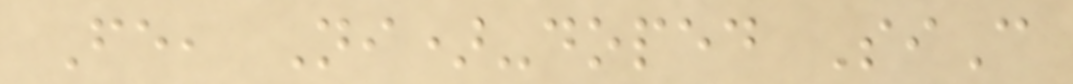Fe, Ni)-doped SiC
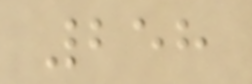258
